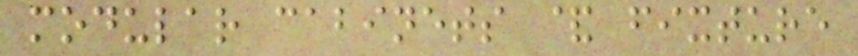modular cabinets & fixture
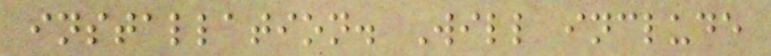installation. Will include
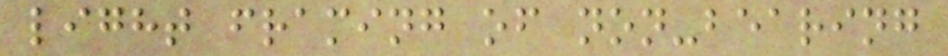light framing of non-bearing
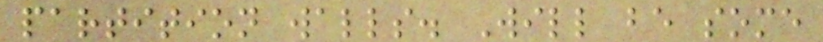partition walls. Will be some
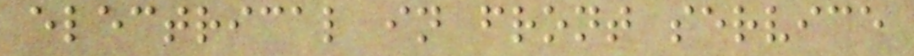electrical in front service
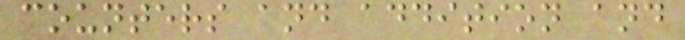counters and addition and
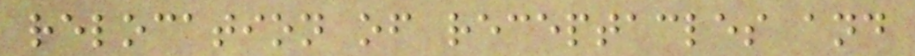relocation of receptacles and
